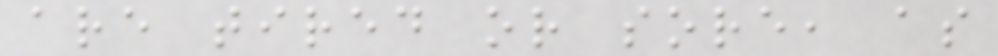are tired or sore, as
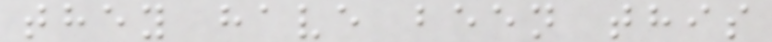they have been this
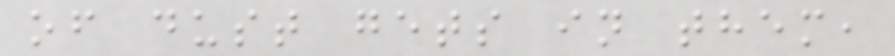of dust gets in them,
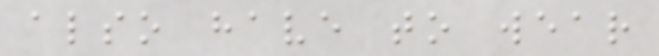also have to wear
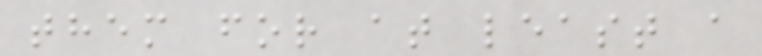them for at least a
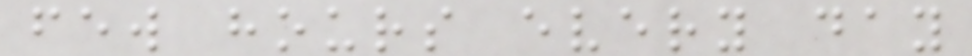few hours every day
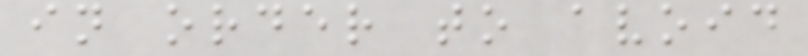in order to avoid
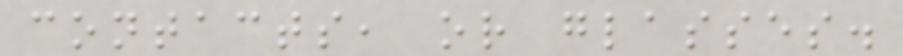contacts, or glasses.
